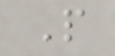P
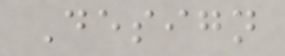Design
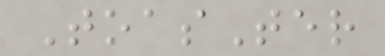ToasTer
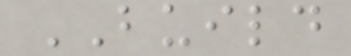BUILD
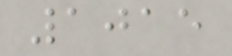1015
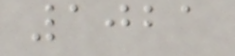1021
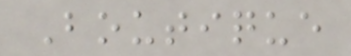Boutique
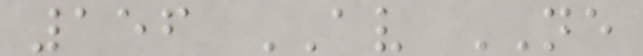156 AV NE
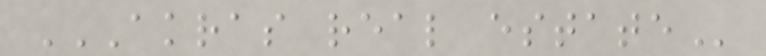AKRAS REAL ESTATE
